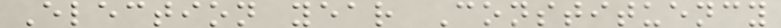Election year Constituency
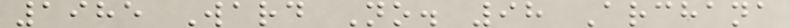1985 Ward No. 98 Archana
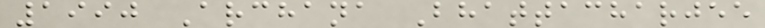1990 Archana Bhattacharjee
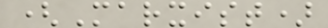(Marxist)
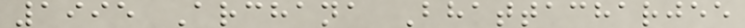1995 Archana Bhattacharjee
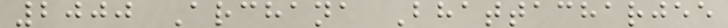2000 Archana Bhattacharjee
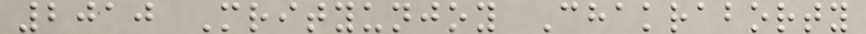2010 Mrityunjoy Chakraborty
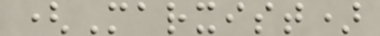(Marxist)
